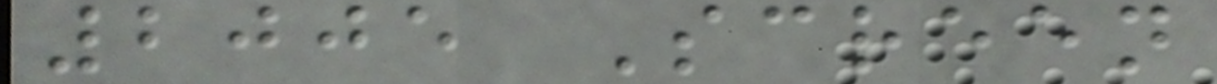2005 Screen
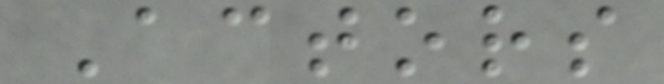Actors
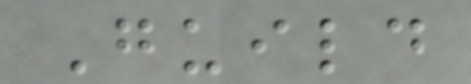Guild
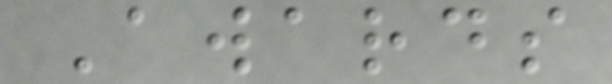Awards
